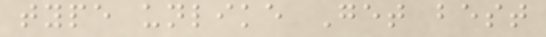type unlike Get best
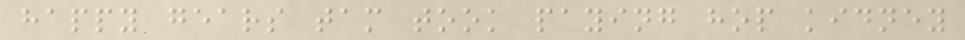happy gears tam took paying hop kidney
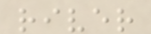river
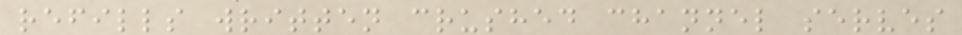refills written crushed channel serves
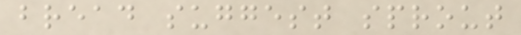bread suggest sprout
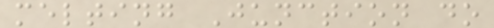melting Junction do
